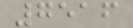7516
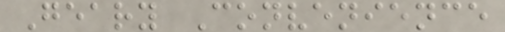Geary Convenience
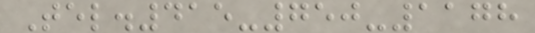Tel.415-750-1178
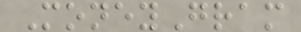MoneyGram
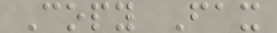Copy Fax
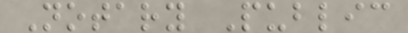Notary Public
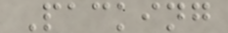Packing
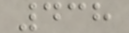438
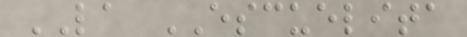LA ESCUELITA
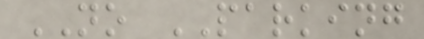NO PARKING
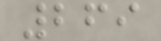269
